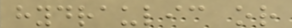hydraulic or
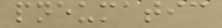pneumatic
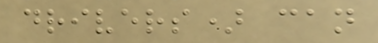drivers) can
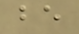be
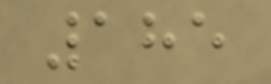185
